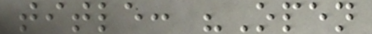title: "Open
